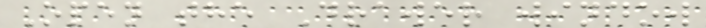Open the Drawer window
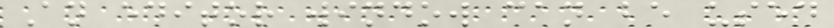An editor window can be used
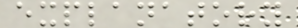explanatory
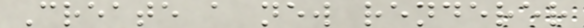Create a new renderer
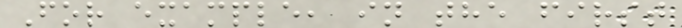For example, in the first
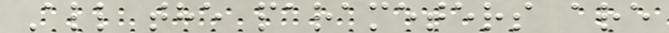All the parameters are
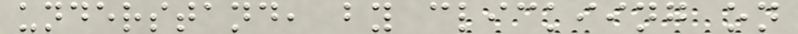understand, by clickiing on
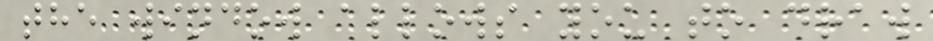the window allows you to draw
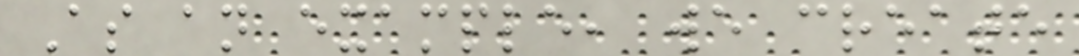As an example, we create
